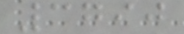3790
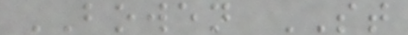BOWEN ST
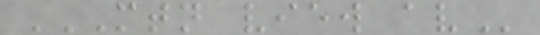MTN VIEW AV
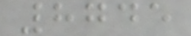8745
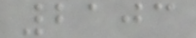2103
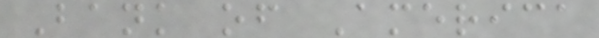Bank of America
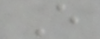E
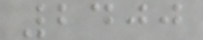2400
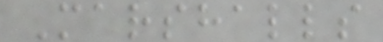Marshalls
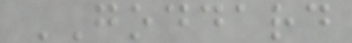GODDARD
